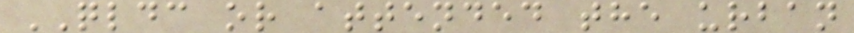QLDC or attended the urban
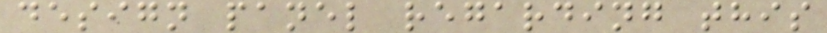design panel regarding this
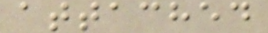attached
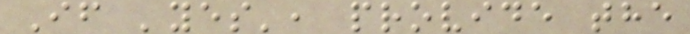If 'yes', provide the
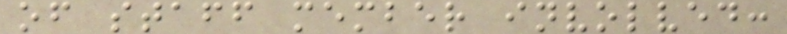of staff member involved:
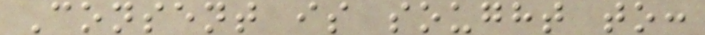Consent is sought to:
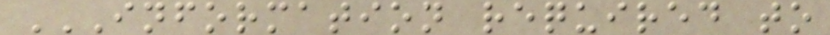INFORMATION REQUIRED TO
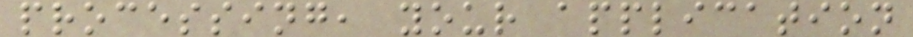processing, your application
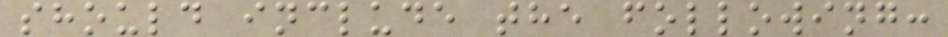should include the following:
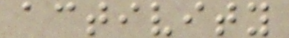activity
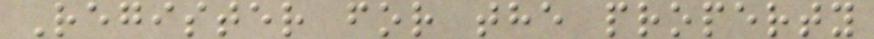Register for the property
